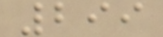299
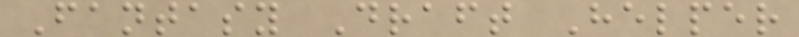Fantasy Draft Helper
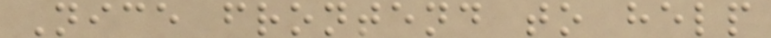Nice frontend to help
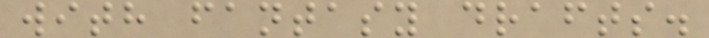with fantasy drafts.
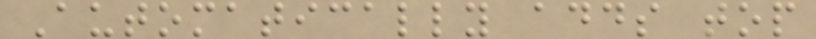Automatically adds top
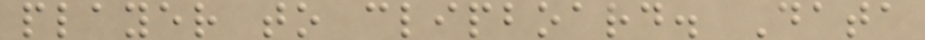player to clipboard. Data
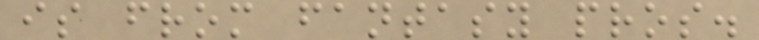is from fantasy pros.
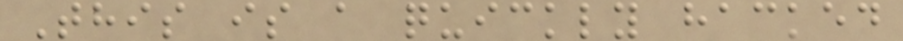This is a quickly hacked
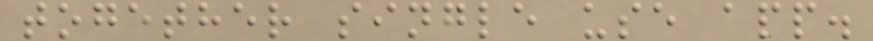together single use app.
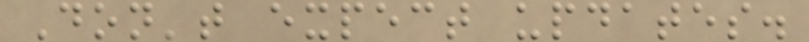Don't expect updates.
